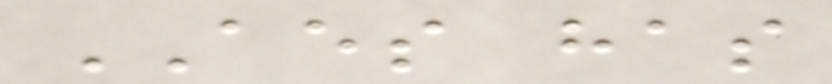AES has
